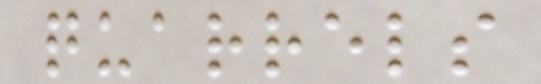quarrels
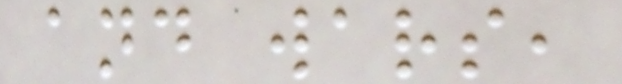and wars,
